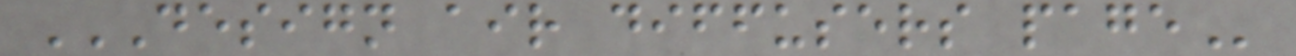DESIGN AIR DIFFUSERS PAGE
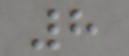8
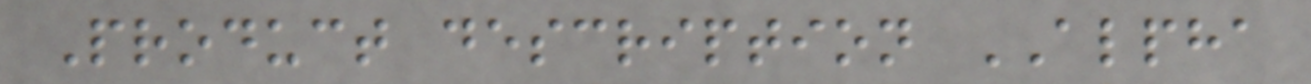Product description ALPHA
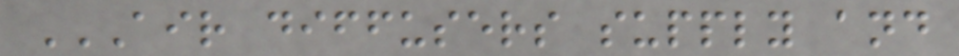AIR DIFFUSERS SUPPLY AND
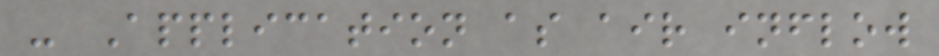- Application as air inflow
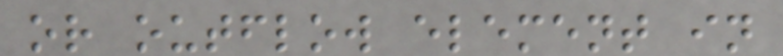or outflow element in
